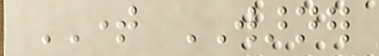TIME WARNER
